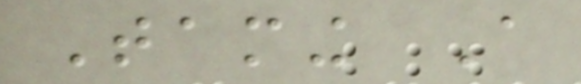Taming A
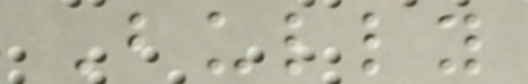Bully
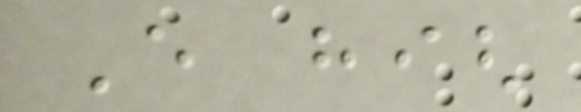Every high
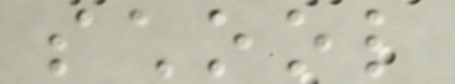school
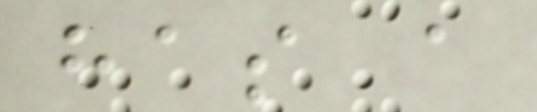has a
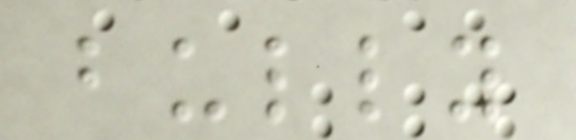bully
